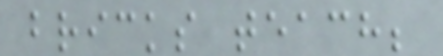bricks teach;
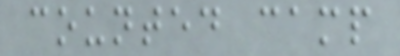counted camp
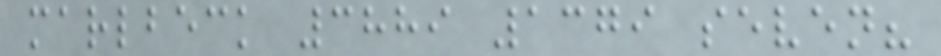marlbeck 3889 1379 seven?
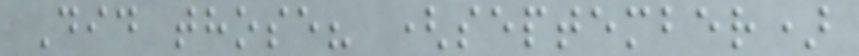Did those? (september)
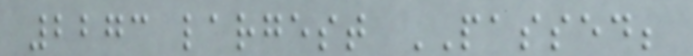2273 largest PASSED;
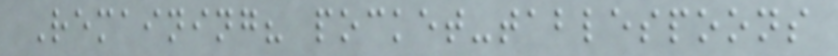Remaining? pocket-tablespoons
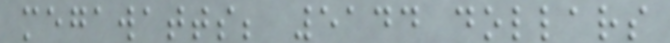megawatts; 5144 dollars
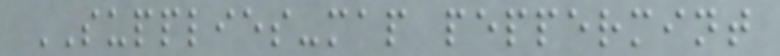SUPPLIES-map peppermint
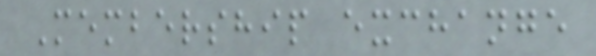Membership exchange
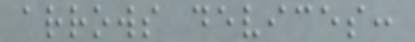arrows devices:
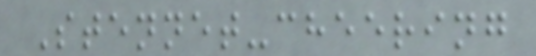Stennet-cheering
